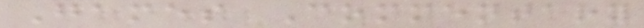Games Commentary
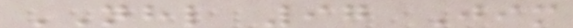NHL 97 Jim
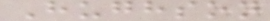Hughson
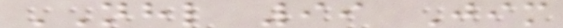NHL 99 Jim
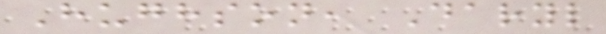Hughson, Daryl
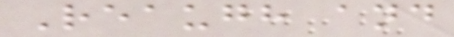Reaugh and
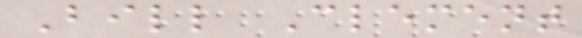Bill Clement
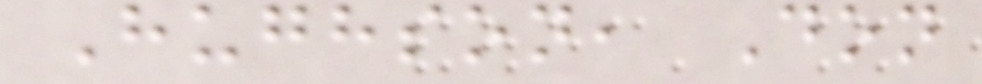Hughson, Don
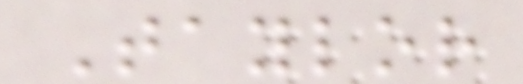Taylor
